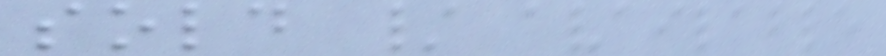sold / available
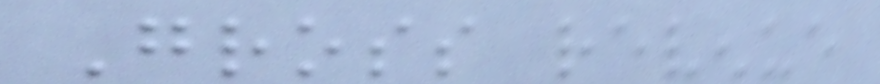Gross revenue
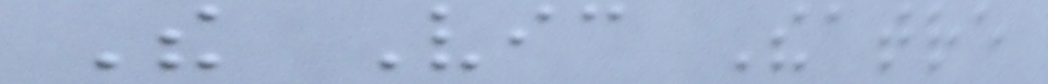The Vic Theatre
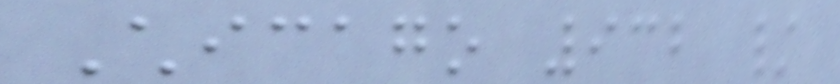Chicago 932 /
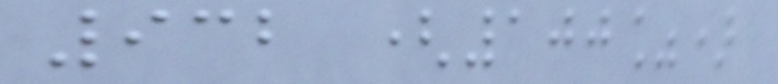932 (100%)
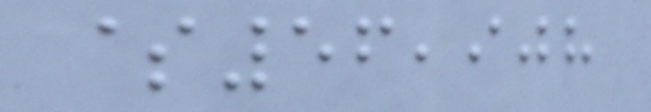$56,908
